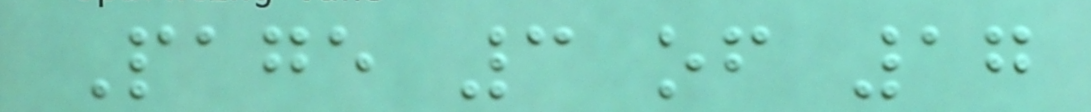Page 3 of 17
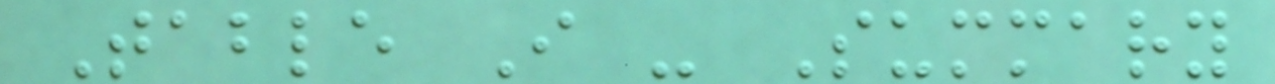Table I - Summary
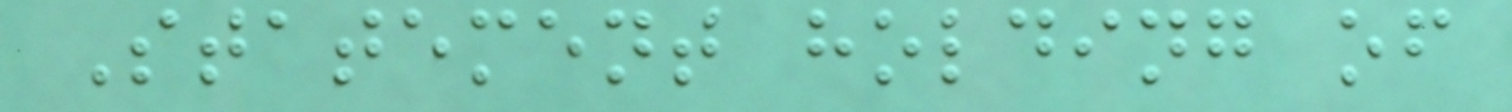Statement holding of
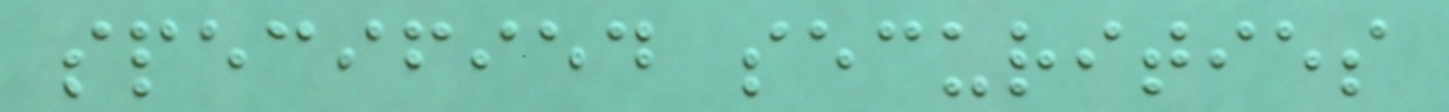specified securities
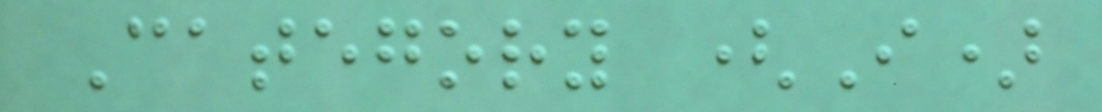Category (I)
